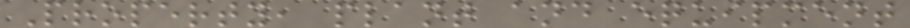Property, plant and equipment
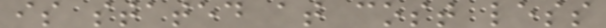is stated at cost less
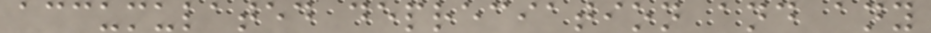accumulated depreciation and any
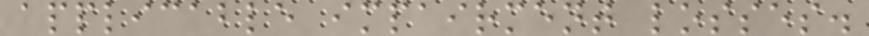applicable impairment losses.
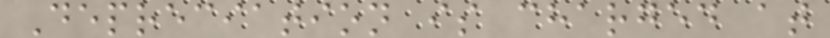Depreciation is charged at
